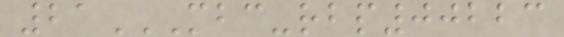21MBC-RBP00223
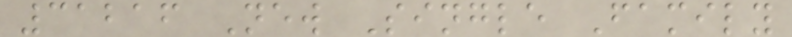31216 New Single Family
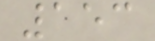153
